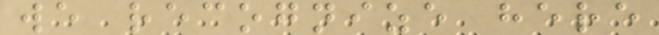we recognize here
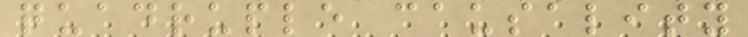quadruple causality
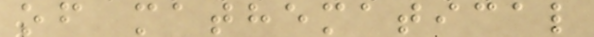of mathematical
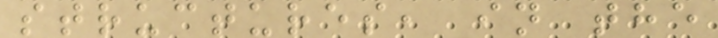structures, in the
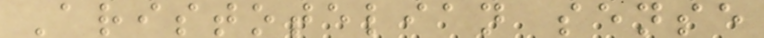Aristotelian sense
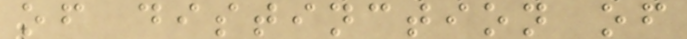of distinction of
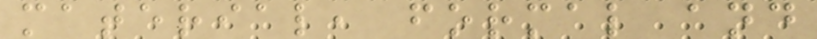material, formal and
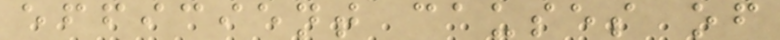efficient causes of
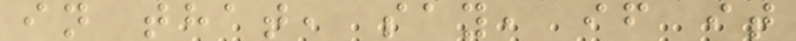in that, say, if it
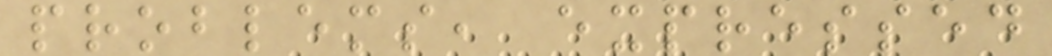problems, expressed
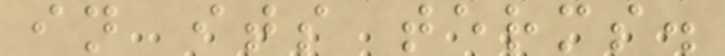in its terms.
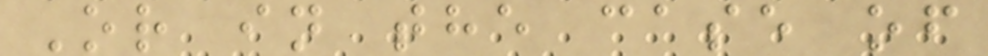Or in the case of
